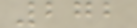272
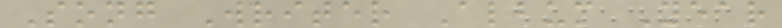Song Writer Album Year
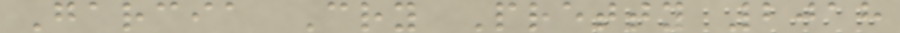Garcia Cry Pretty 2018
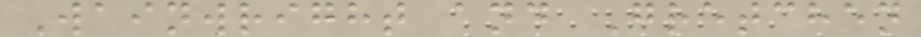Wainwright and Gretchen
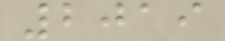2019
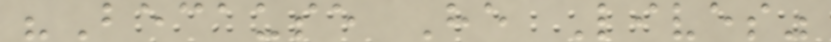"Because He Lives"
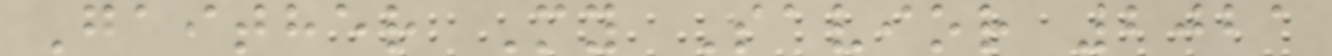Gaither My Savior 2021
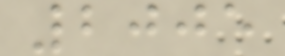2005
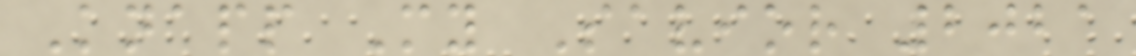Knapp My Savior 2021
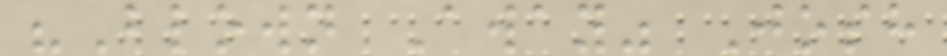"Blown Away" Josh
